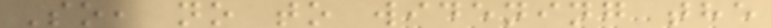So, no to widening the
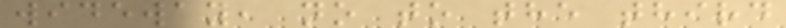wideway, no to the third
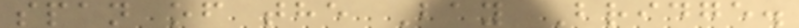span of the Bay Bridge.
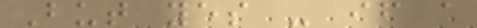But yes - if a
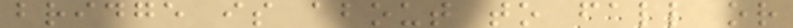bridge is about to fall or
